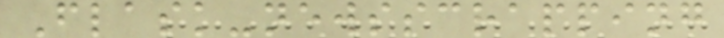Flask-newsscrapping
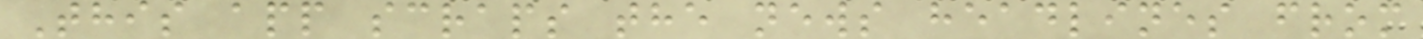This app scraps the news headlines from
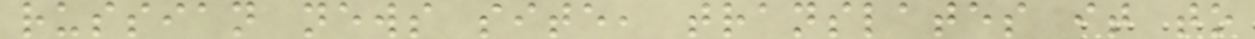russian news site, translates it to
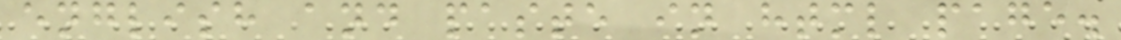english and paste in html page.
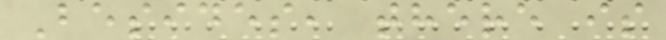Besides, there is
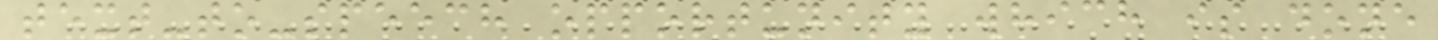text-to-speech opportunity which is done
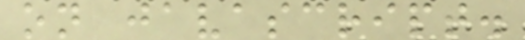on javascript.
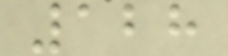128
